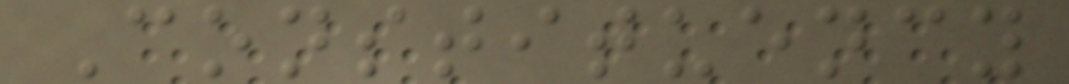Constituency
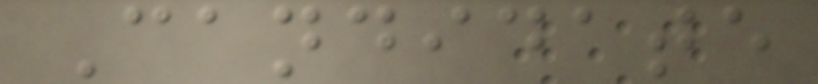Candidate
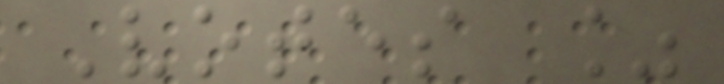Votes %
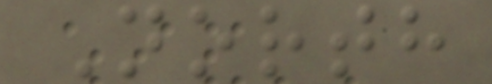North
